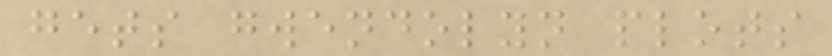gets gwendolyn plots
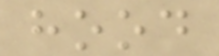hood
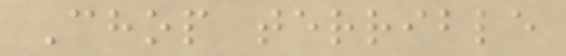Chop terrible
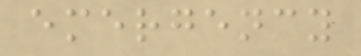emergency
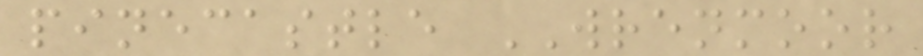pinecastle WRENMOOR
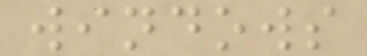windows
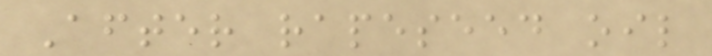After rapeseed oil
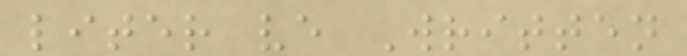liter ve Written
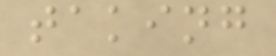taking
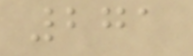271
